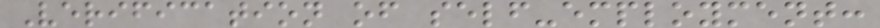Verification of self-employment:
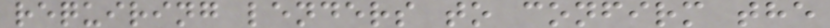requiring lenders to confirm the
